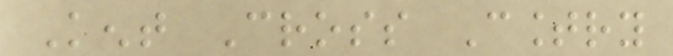Kent Cross Country
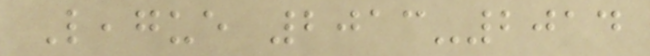League 2013-2014
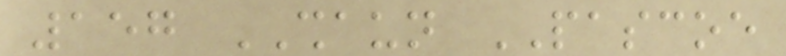157 SHAUN PASCOE
